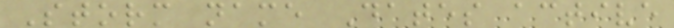Storm name Dates active
